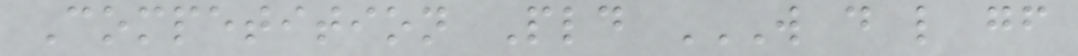Competition Pld W D L GF
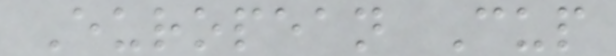European Cup
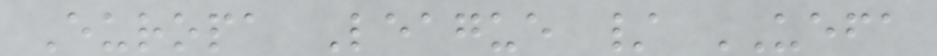Europa League / UEFA
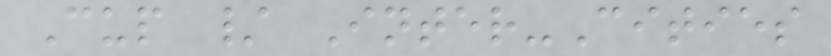Cup / Inter-Cities
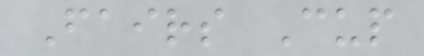Fairs Cup
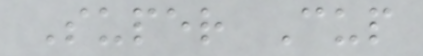Super Cup
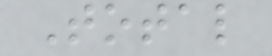Total
